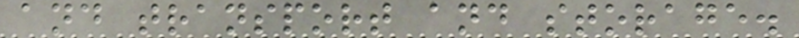and transport and storage.
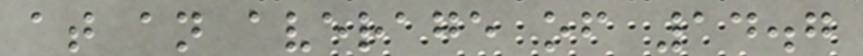at an average of 14.7
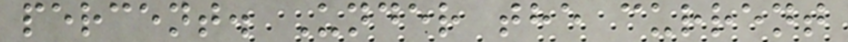percent. Under the current
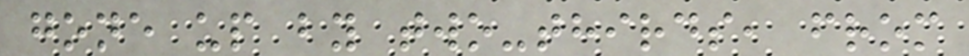gone up by two-thirds, from
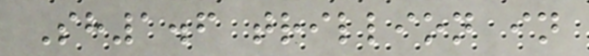Sh1.6 trillion in
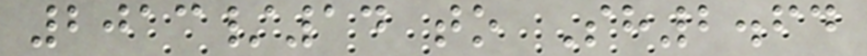2013/14 to Sh2.64
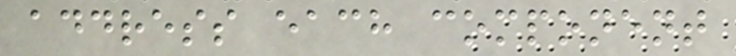address each component
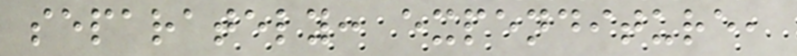separately: expenditure,
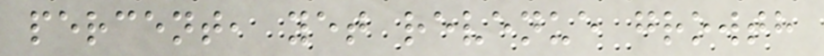percent, yet revenue growth
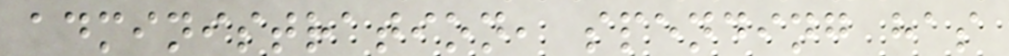administration, spending has
